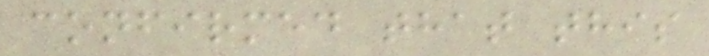confirmed that this
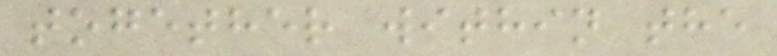together within the
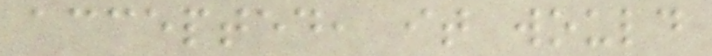accepted, it would
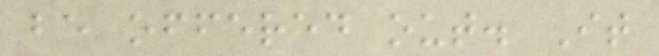be offered out. It
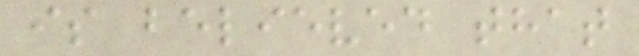is believed that
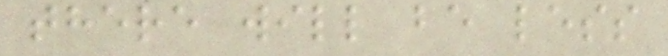there will be less
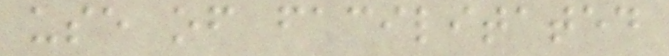use of facilitated
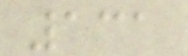131
